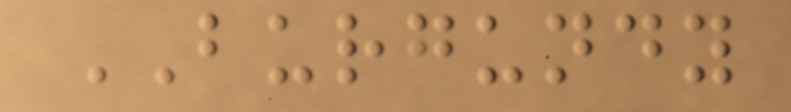BURGUNDY
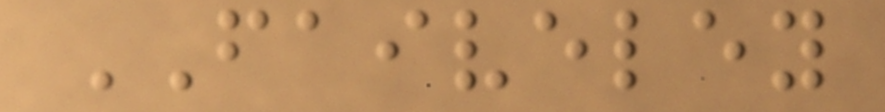FAIVELEY
